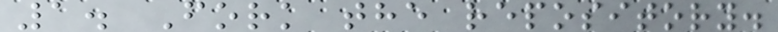1. Fork the repository.
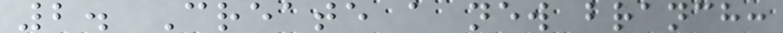2. Create a new branch:
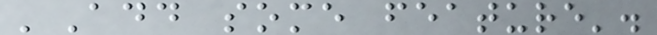'Add some feature'.
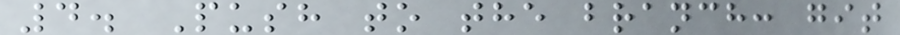4. Push to the branch: git
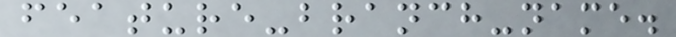feature-branch-name.
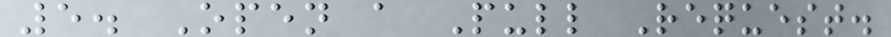5. Open a Pull Request.
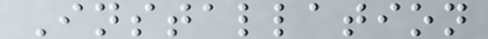Installation
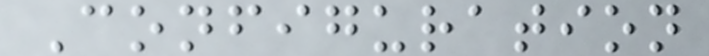Configuration
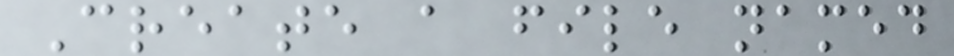Create a file named
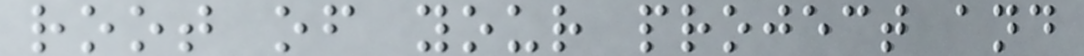root of your project and
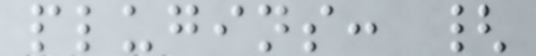plugins: {
